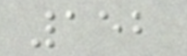152
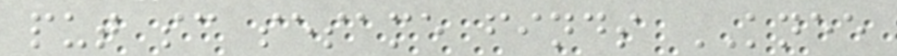put sc sesame finds KNEE
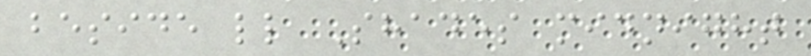beside ll Shades midnight
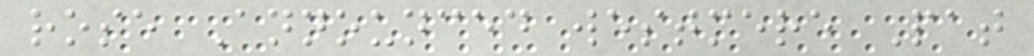rose Announced westmere Pat
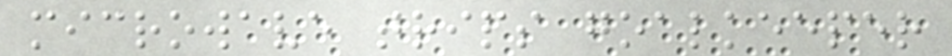microwave trips goalkeeper
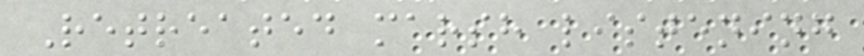Retreated marsh listening
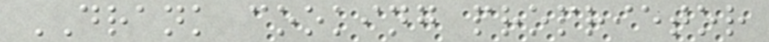DRANK cooking proprietor
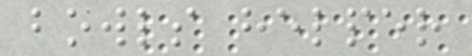bowls helper
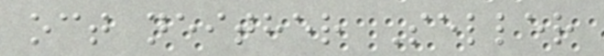oct neither Seller
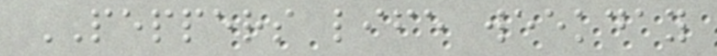PEPPERS life weekday
